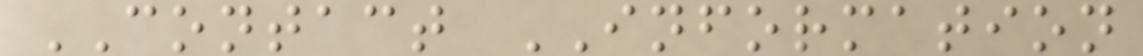CONTACT INFORMATION
